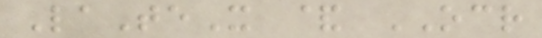LaTeX & OCR
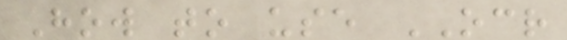How to use OCR
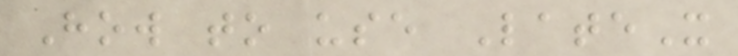How to use LateX
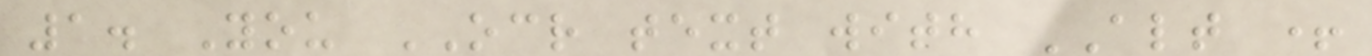1. You OCR text with ALT +
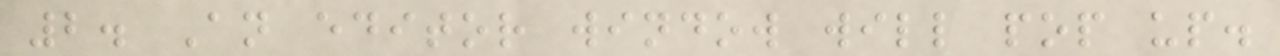2. An editor window will pop up.
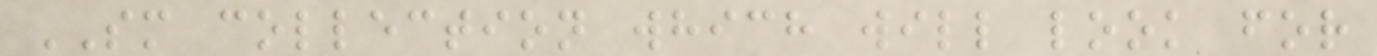SM collection which will look for
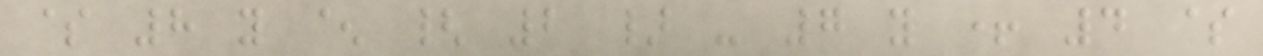$ 8 y ^ { 2 } - 7 y + 4 $
